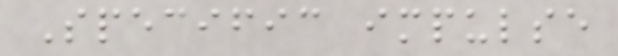Specific impulse
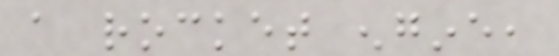a rocket engine,
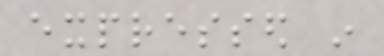expressed in
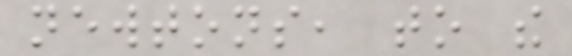newtons, to the
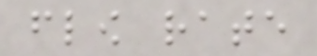flow rate
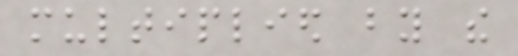multiplied by the
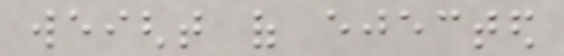weight of ejected
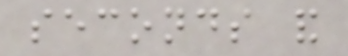seconds and
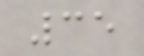35
